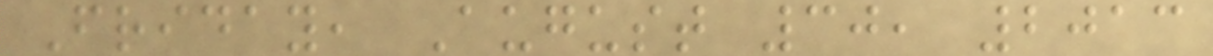Friday, August 30, 2013
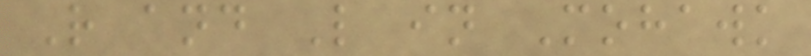R and L in Mohawk
